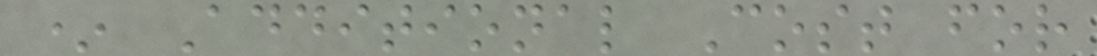* Additional Cost for
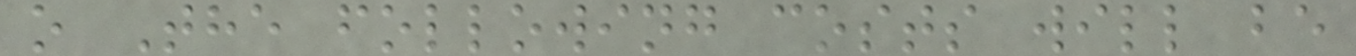o The following costs will be
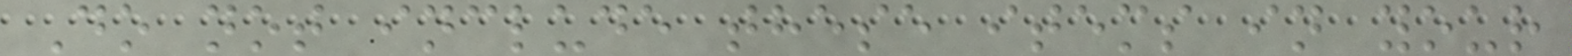Do not include these items in your
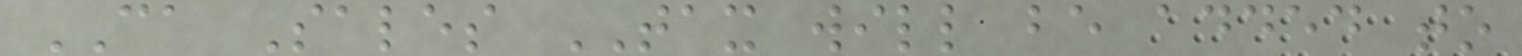CA Sales TAX will be added to
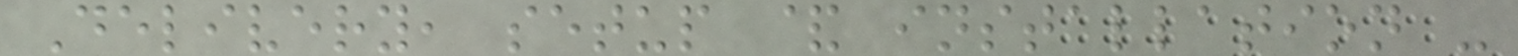Delivery, setup & installation -
